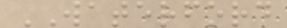WATERFORD
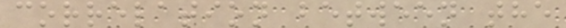correlation between the
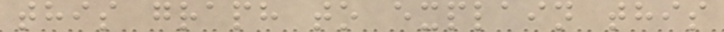this graph to explain this
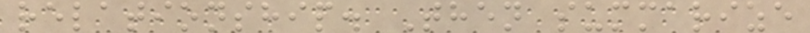relationship. Then summarize
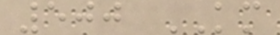500 KM
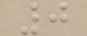0
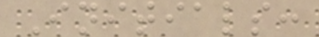Initials:
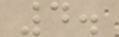4.
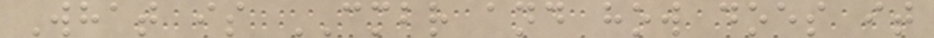What is CMBR and how does it
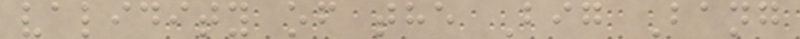validity of the Big Bang
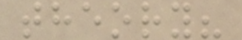theory?
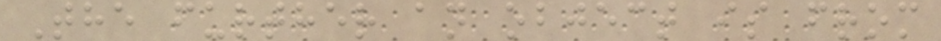The further an object is from
